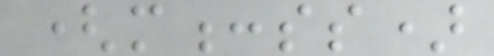(m:ss)
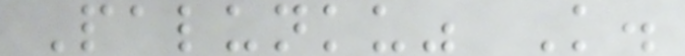Palunku" K.
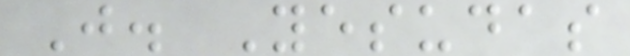J. Yesudas
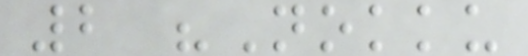2 "Nokku
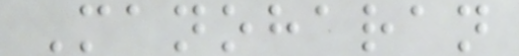Manoharan
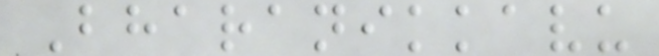Bharanikkavu
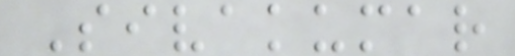Sivakumar
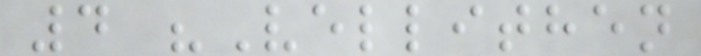4 "Vellithen
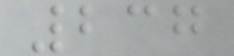237
